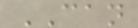CAN
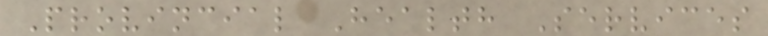Provincial Health Services
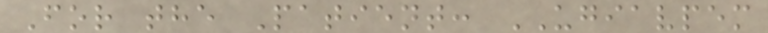For the Patient: UGIAVPEM
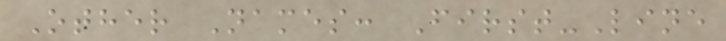Other Names: First-Line
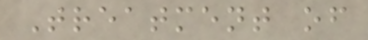Treatment of
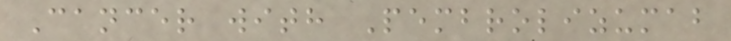Cancer with Pembrolizumab
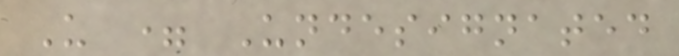U = Undesignated
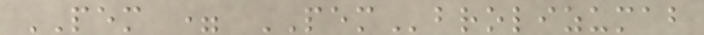PEM = PEMbrolizumab
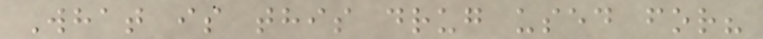What is this drug used for?
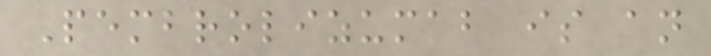Pembrolizumab is an
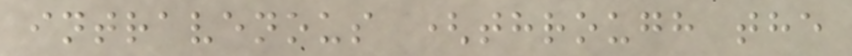intravenous (through the
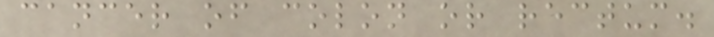cancer of colon or rectum.
